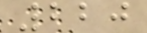220
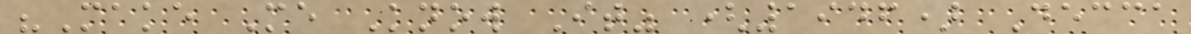"Make Me Know It" (1946) Decca
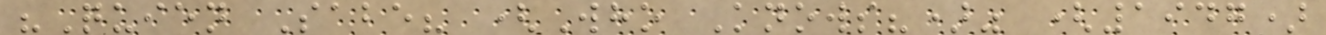"Quien Sabe? (Who Knows?)" (1947)
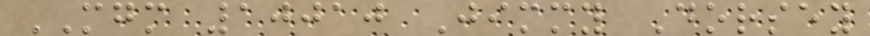MGM 10010 Jimmy Dorsey
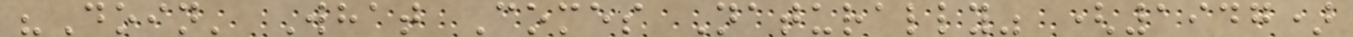"Doin' What Comes Naturally" (1947)
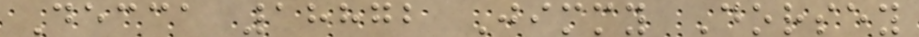Decca 18872 Jimmy Dorsey
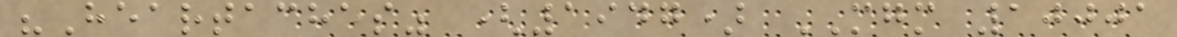"Heartaches" (1947) MGM 10001
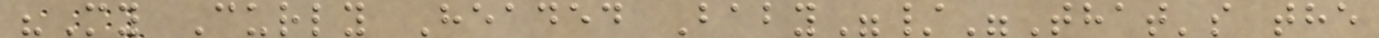"My Curly Headed Baby"/"That's the
